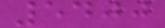5400
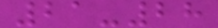21-28
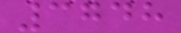3748
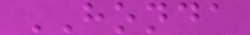HONDA
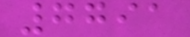7791
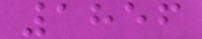1856
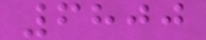6800
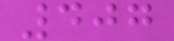407
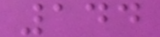144
